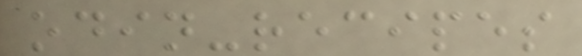odin-recipes
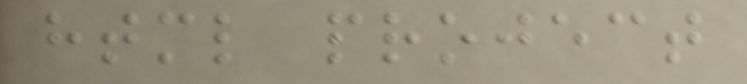html project
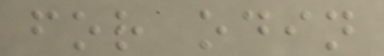for odin
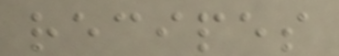recipes
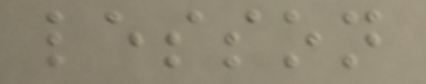lesson
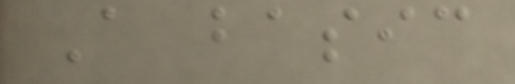A basic
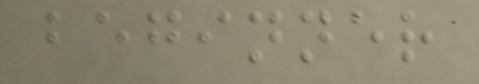beginner
